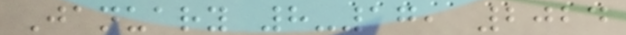January 8-17, 2024
